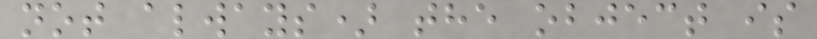not always) the object is
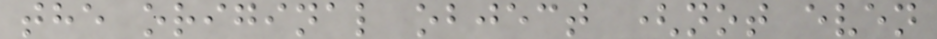the original object (not even
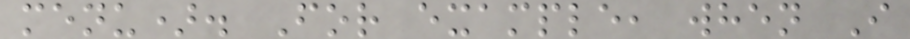menu). For example, when I
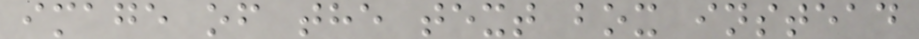image of the text box instead
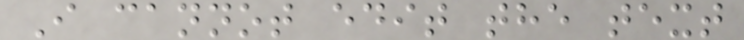I cannot edit the text
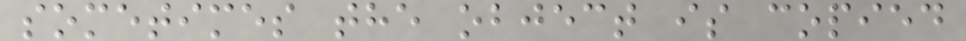sometimes the object is copied
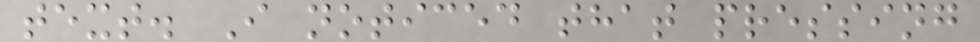text. I noticed that pressing
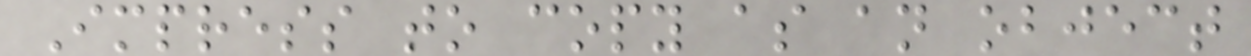Impress to copy as an object
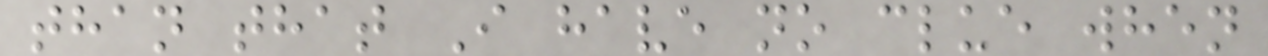than that I have no clue when
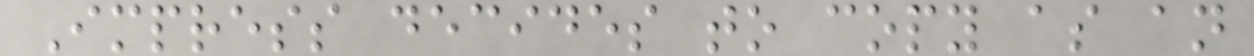Impress decides to copy as an
